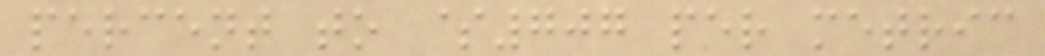percent to $707 per metric
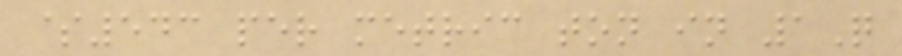$543 per metric ton in 1Q
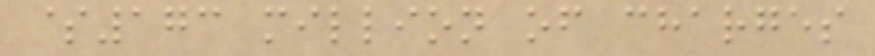$173 million of charges
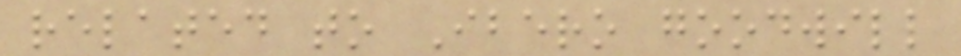related to Ibero goodwill
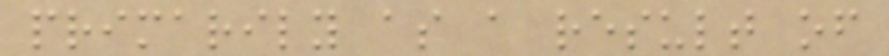primarily as a result of
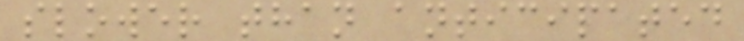slower than anticipated
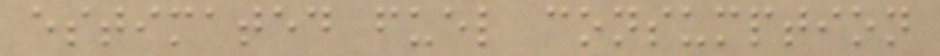estimated fuel consumption
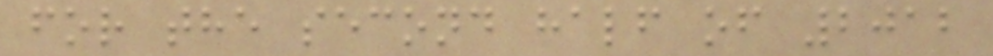for the second half of 2012
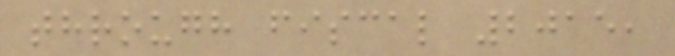through fiscal 2015,
